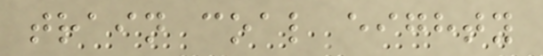train coal eighty
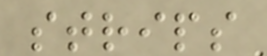strips
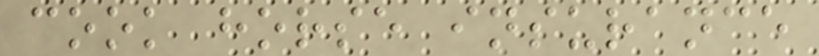cook horse insurance
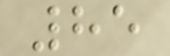85
